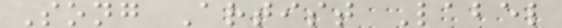Song Artist Label
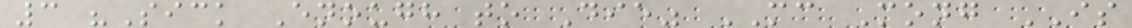3 "Sick Enough to Die" MC Mong IS
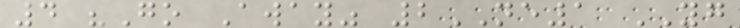4 "Go Away" 2NE1 YG
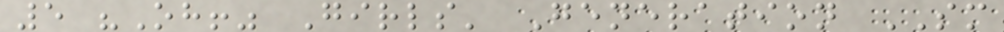5 "Oh!" Girls' Generation SM
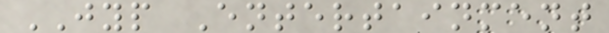JYP Entertainment
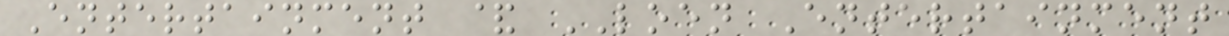Entertainment & LOEN Entertainment
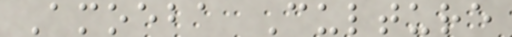Amoeba Culture
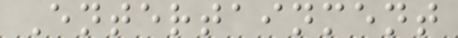Entertainment
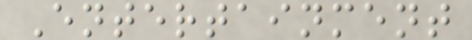Entertainment
